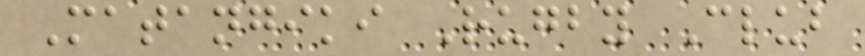Matangiki Rugby Club
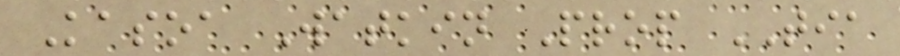Kasoa Watkin Prop TIA
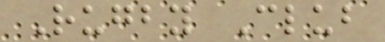Rugby Club
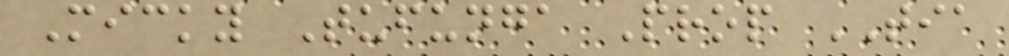Micky Tufunga Prop TIA
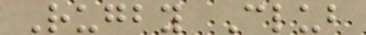Rugby Club
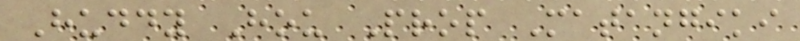Huddy Hou Prop Matangiki
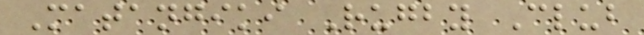Matangiki Rugby Club
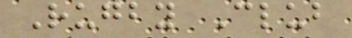Rugby Club
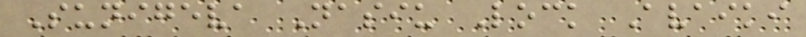Sunigeva Nasiu Lock Avaiki
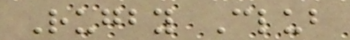Rugby Club
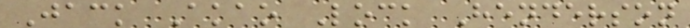Jack Akao Lock Henderson
